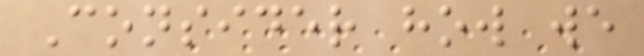Consider how we
